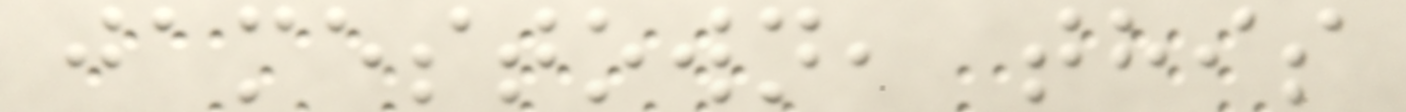jamestown, this
